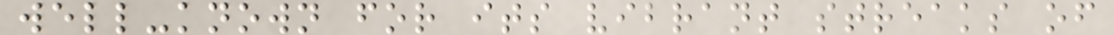well-known for its vibrant streaks of
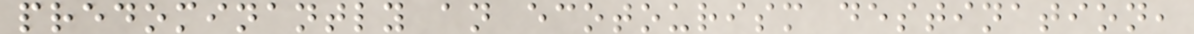predominantly an ecotourism destination,
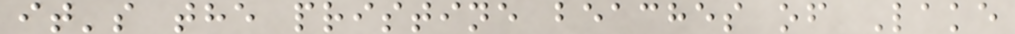it's the pristine beaches of Lake
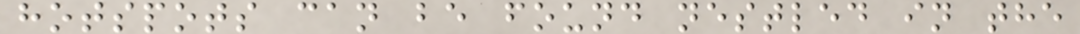hotspots can be found nestled in the
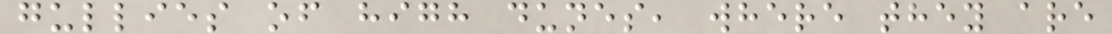gullies of high dunes, where they are
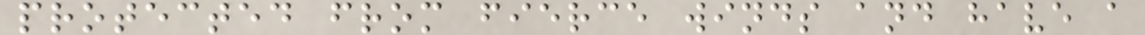protected from fierce winds and have a
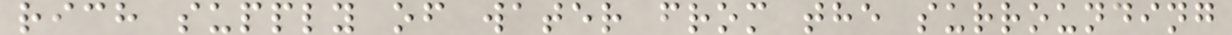rich supply of water from the surrounding
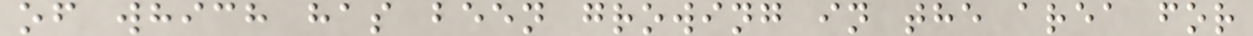of which has been growing in the area for
